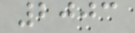2003
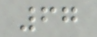67
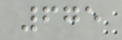675
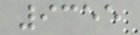9355
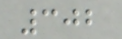302
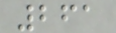261
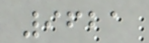9621
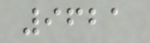9621
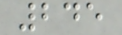245
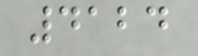4124
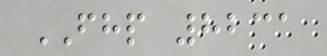FHP 8231
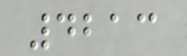4213
